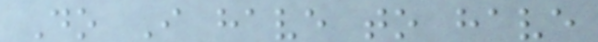Do I have to have
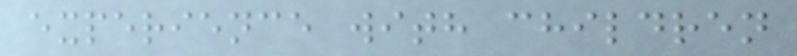experience with children
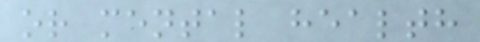or mental health
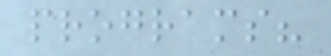programs?
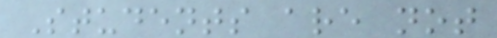Students are not
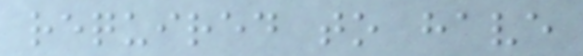required to have
